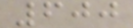600
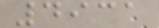4931
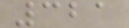321
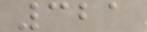321
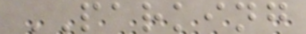PARKING
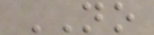NO
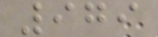979
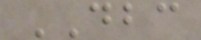DBC
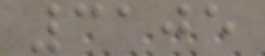3105
